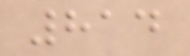814
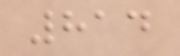814
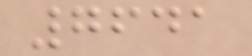7641
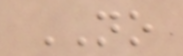NO
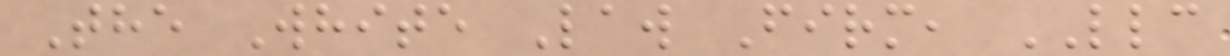The White Law Firm, LLC
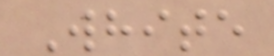White
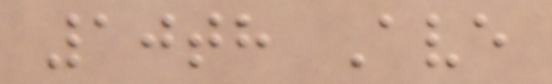10th Ave
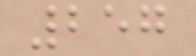257
